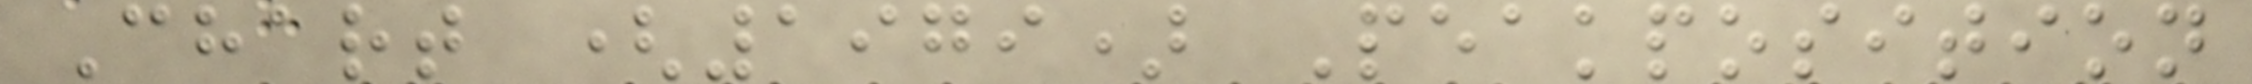Chart (1979) Peakposition
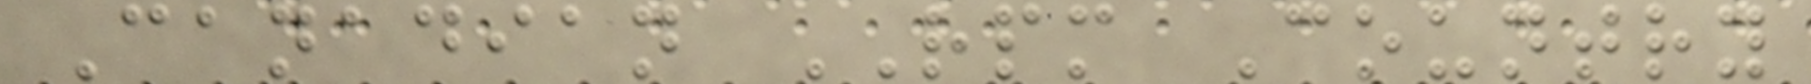Canadian RPM Country
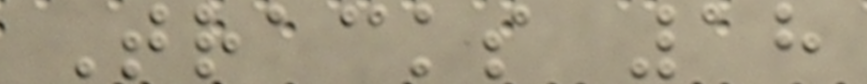Tracks 18
